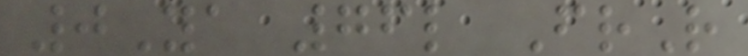0Ya 76l FrR
